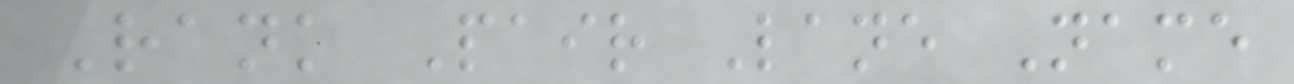Rank Pair Lane Name
